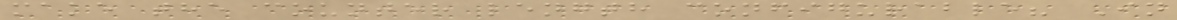make the counter length configurable? In
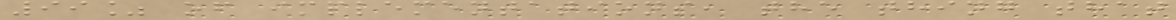99% of implementations, the thing that
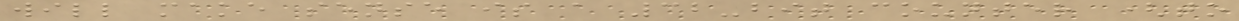will make sense is a 32-bit counter (to
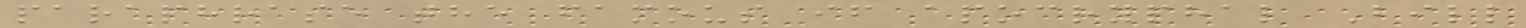paraphrase the famous if apocryphal Bill
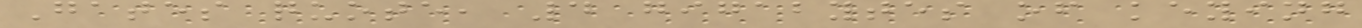Gates quote, 4 gigabytes of keying
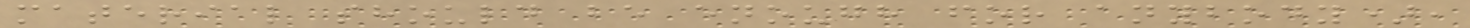material should be enough for anybody),
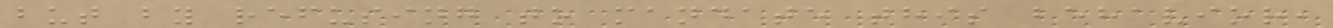but by refusing to mandate this behavior,
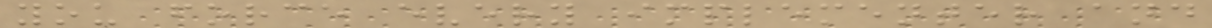you force every implementer and
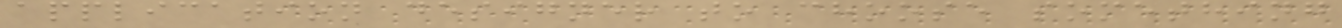application designer to choose something
